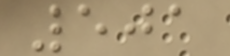501
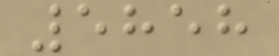5858
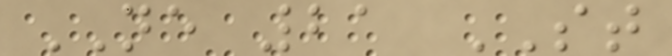NE 21 ST
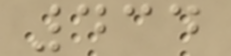434
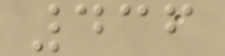436
